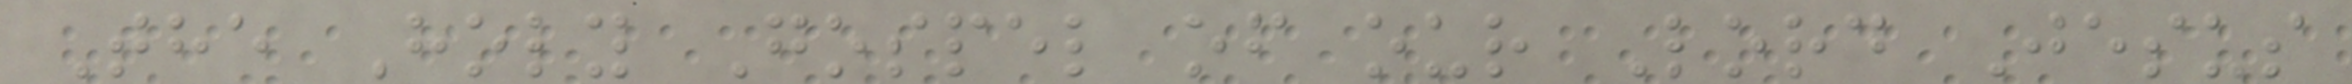The Holy Gospel of our Lord Jesus
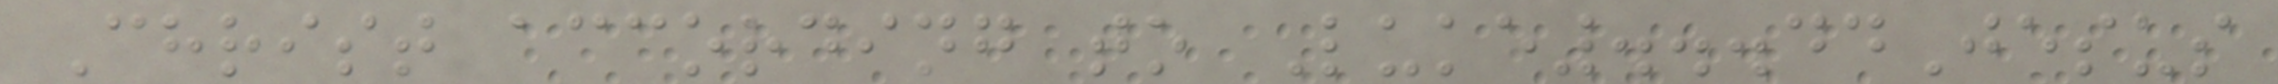Christ according to Luke...44Jesus
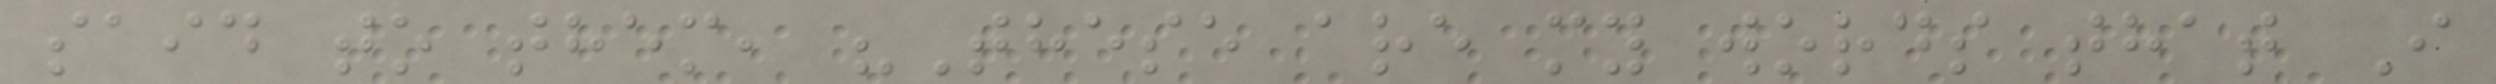said to them, "These are my words that I
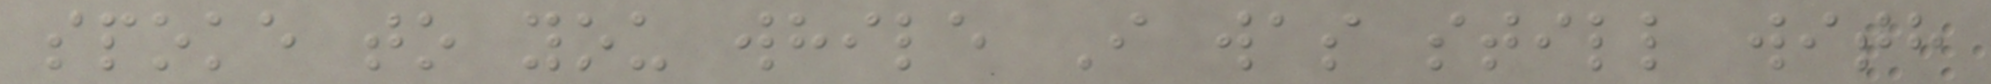spoke to you while I was still with
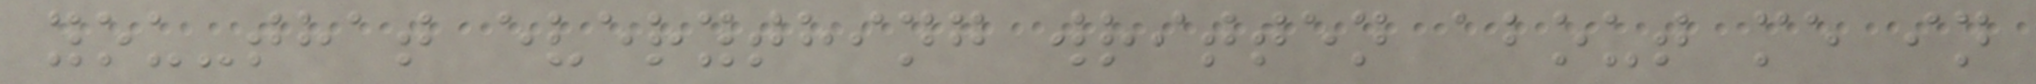you-that everything written about me in
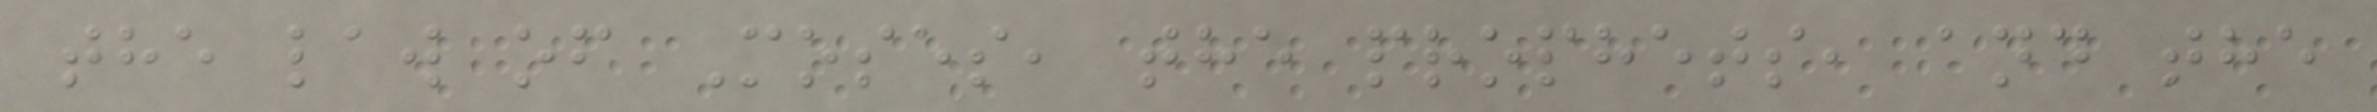the law of Moses, the prophets, and the
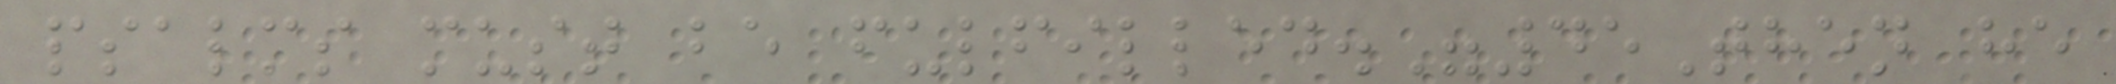psalms must be fulfilled."45Then he
